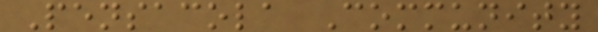Pensacola Community
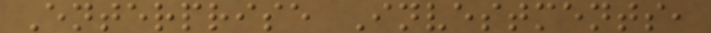Enterprise Investments,
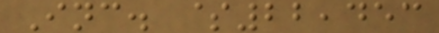Inc. $22,453
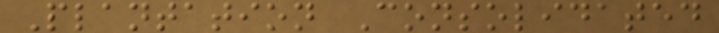Plantation Consolidated
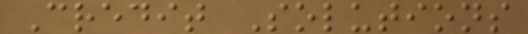Credit Solutions
